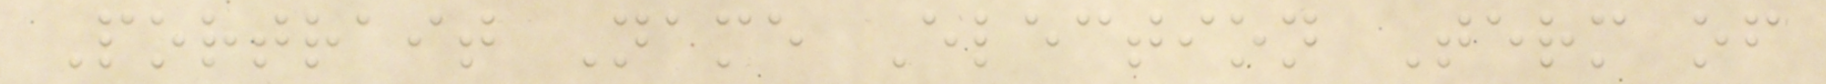Portrait Name Election Term of
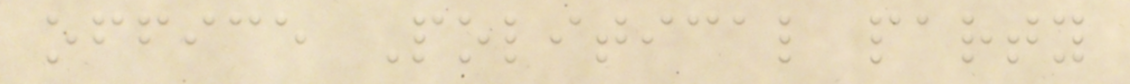office Political party
